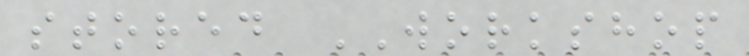stored WORKSHOP
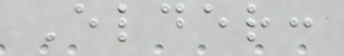Elder:
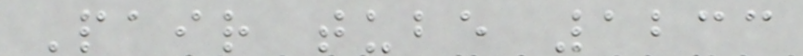Pair tube 1233
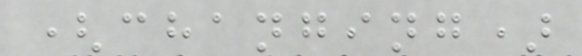(changing)
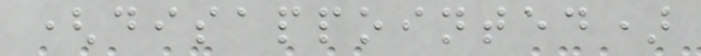(disappointed)
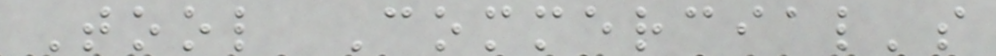Tool Commercial's
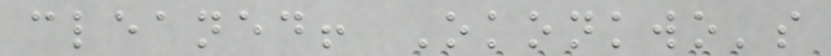cleaned! Okonkwo's
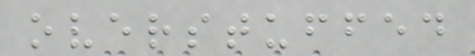overstuffed
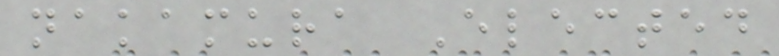nakamura Elected
